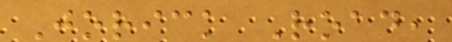Jorick Road,
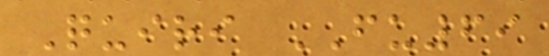Quiri FU69
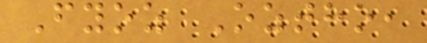Fyoz Oztho,
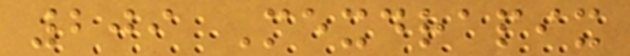209 Mexdrapix
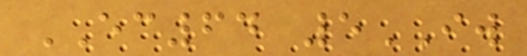EC64 5IW
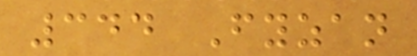344 Fyzan
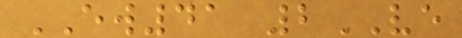EW41 2VE
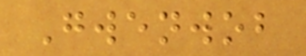Gwenwob
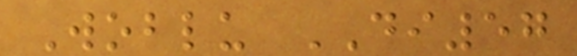Woblu DI57
